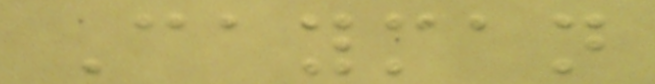Cayman
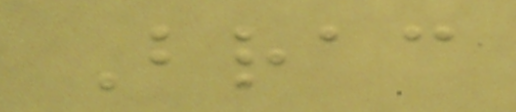Brac
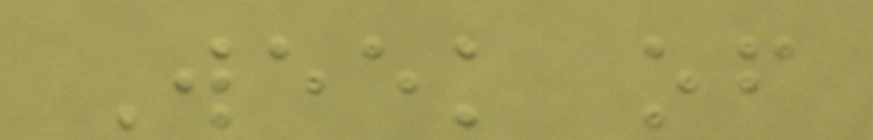Week of
